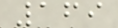169
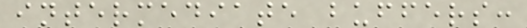intermediate buffers:
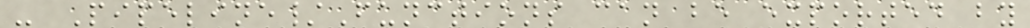- Pipeline/Functions can be exported by
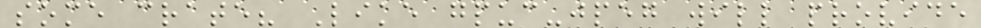some crate? Like gpuc-jpeg will provide
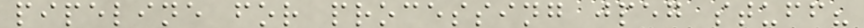pipeline for processing jpeg stuff?
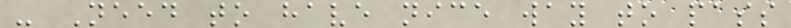- Need to have nice way to pass
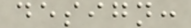design:
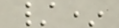/*
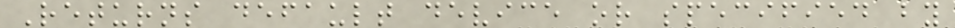Returns default device or specified by
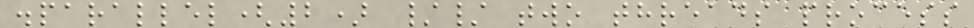.parallel(2) // two threads process
